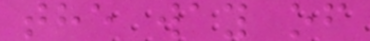the way of
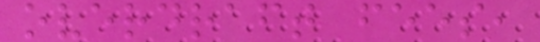overdraft fees,
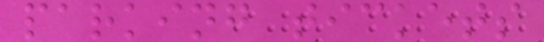parking tickets
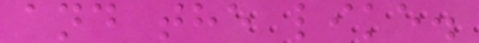and the like.
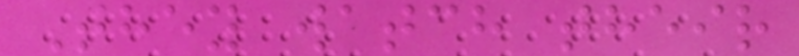They watch their
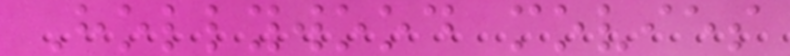Hollywood movies
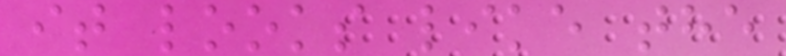it looks like the
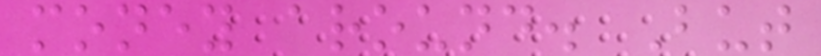money around. But
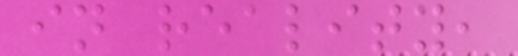in reality,
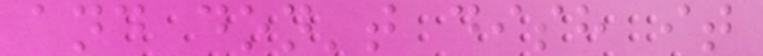and don't dish it
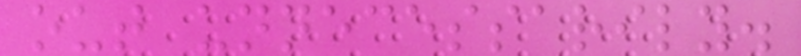out unnecessarily.
